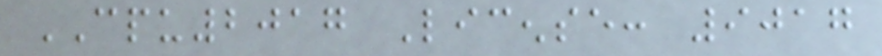CPU2017 License: 9017
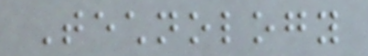Technology
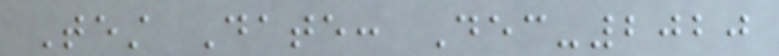Test Date: Dec-2020
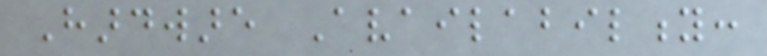Hardware Availability:
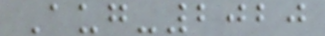Aug-2020
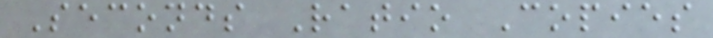Seconds Ratio Copies
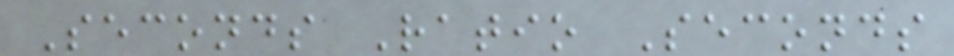Seconds Ratio Seconds
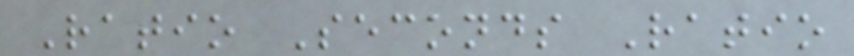Ratio Seconds Ratio
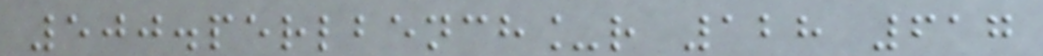500.perlbench_r 128 617
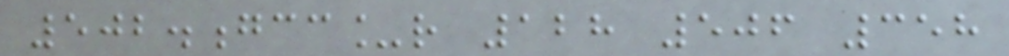502.gcc_r 128 506 358
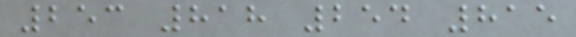253 818 254 815
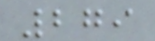279
